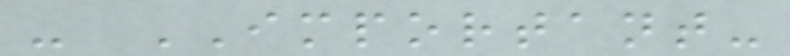- IMPORTANT-
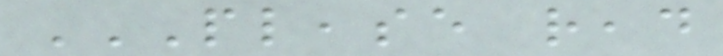PLEASE READ
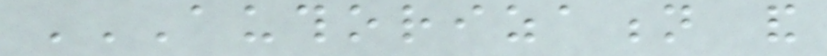AUTHORIZATION AND
